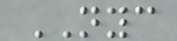NYC
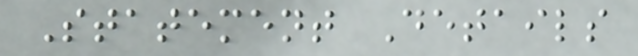Statement Details
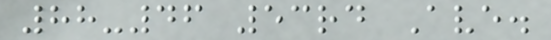88-46 53rd Ave.
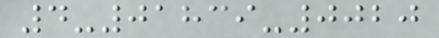4-01839-0020
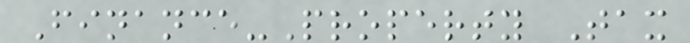Finance-Property Tax
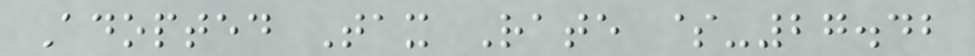Adopted Tax Rate $-27.42
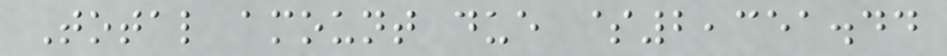Total amount due $2,351.44
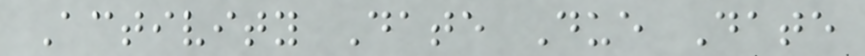Activity Date Due Date
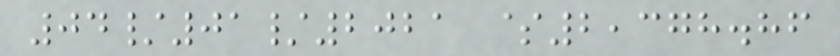04/01/2021 $2,378.86
